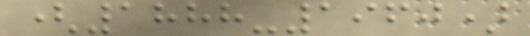(1888-1960)
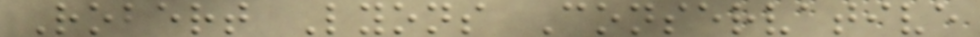Robert Lyons Conservative
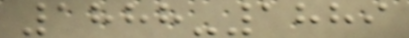1888-1889
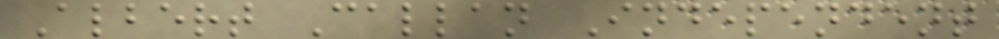Albert Callan Independent
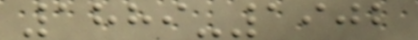1889-1902
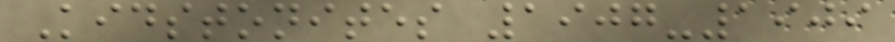Kidstonites 1907-1909
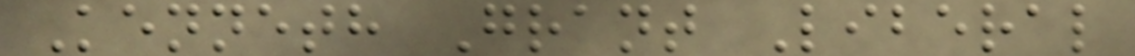Kenneth Grant Liberal
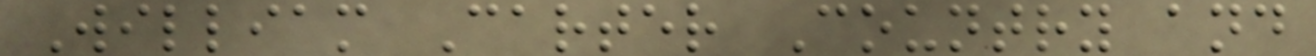William Carter Country and
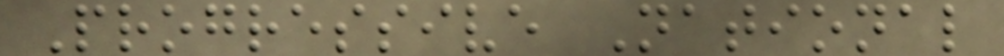Progressive National
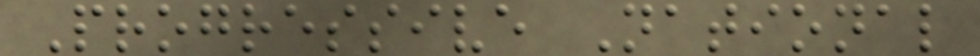Progressive National
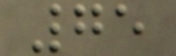75
